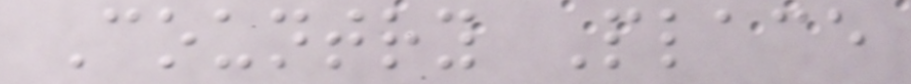Country Place
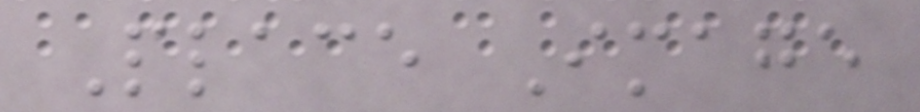Place Image
